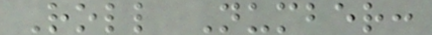Roll Number:
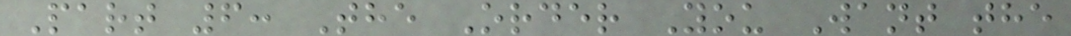Part 6: The Order You Want the
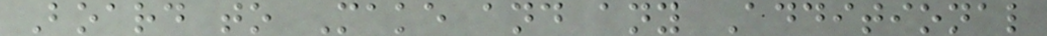Board to Make and any Additional
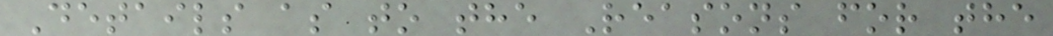Details as to the Reasons for the
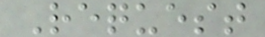Request
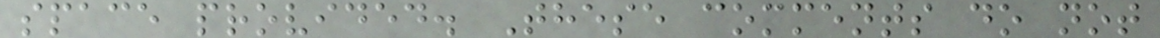space provided. These comments do not
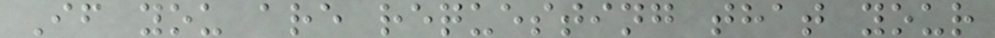If you are requesting that your
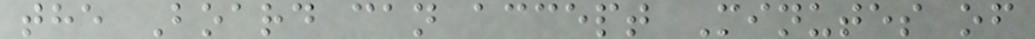the Board can accept Minutes of
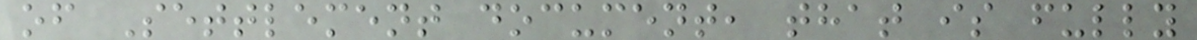of Settlement document, that is fully
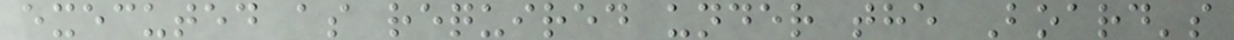executed as required under the Board's
